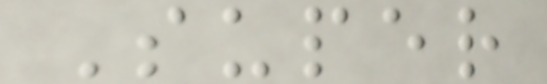Super
